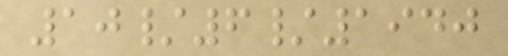10/6/1940
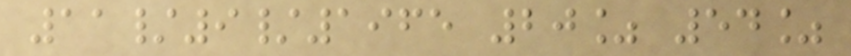11/9/1965 20% 54%
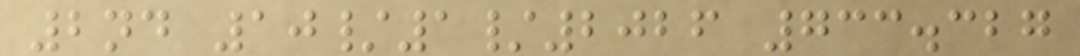2nd 10/1/2026 733.327
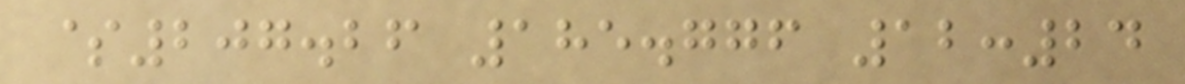$207.26 185.776 12:24
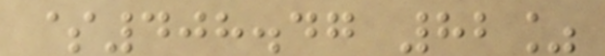$408.47 82%
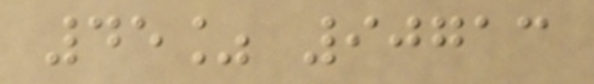45% 90713
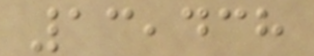13,438
